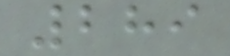289
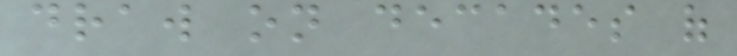draw on decades of
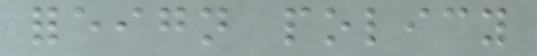foreign policy
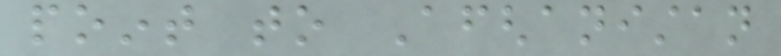point to Afghanistan
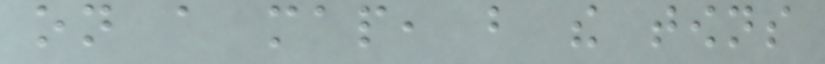on a map, but the towns
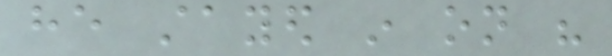he stayed in on his
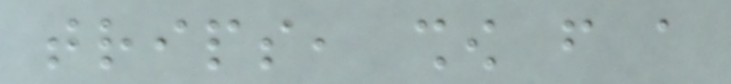trips, show from a
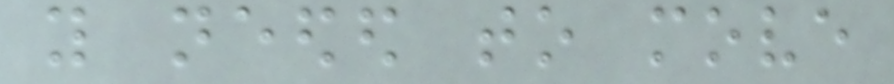you needed to move
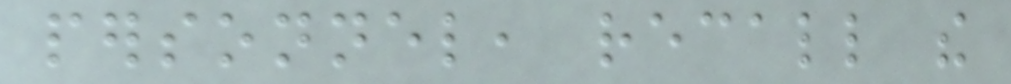personnel, recall the
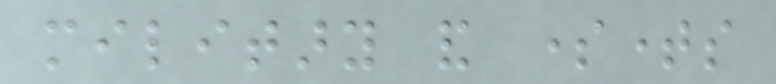military and sometimes
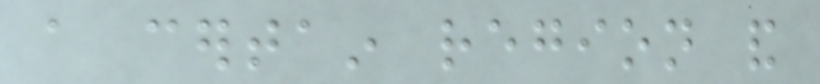a certain region and
